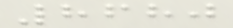8680
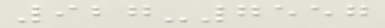927-7557
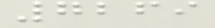7269
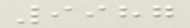9987
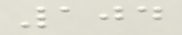104
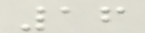16
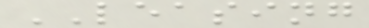LEASING
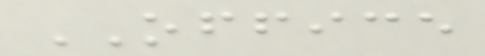OFFICE
